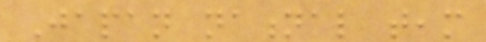Japan national team
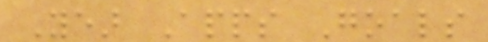Year Apps Goals
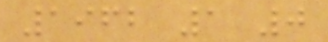1962 1 0
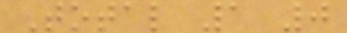Total 1 0
